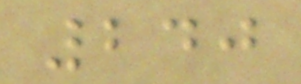240
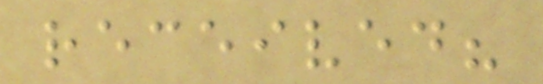received?
